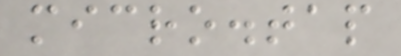micro.tap
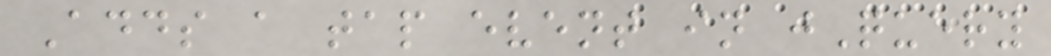Adds a tap event in jQuery
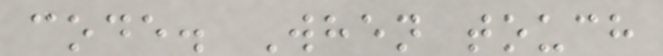code. When touch
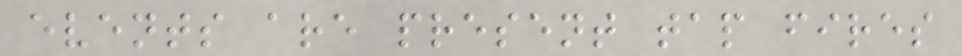events are present tap fires
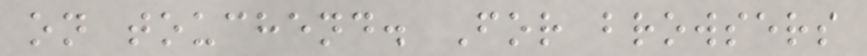on touchend. For browsers
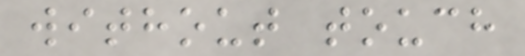without touch
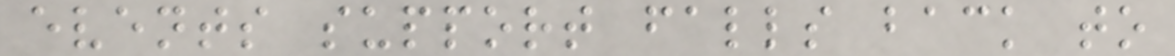events support falls back to
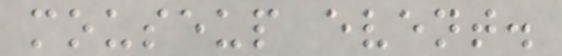mouseup event.
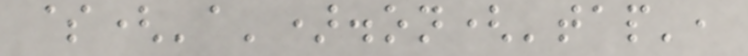$('a').on('tap',
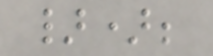});
